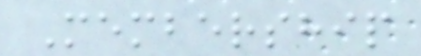Membership
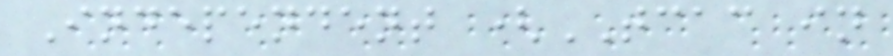Independent (TCAC in
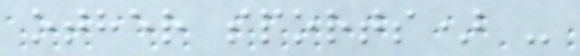other sports) -
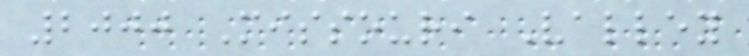2000 Missouri Valley
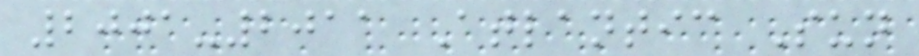2001-2011 Atlantic Sun
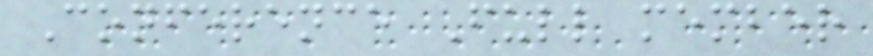Conference Full member
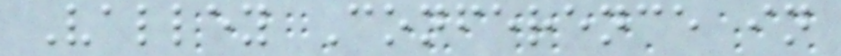Valley Conference in
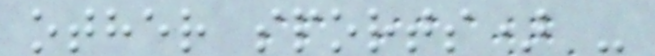other sports) -
